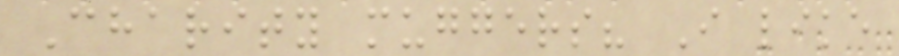Charity muggers? I like
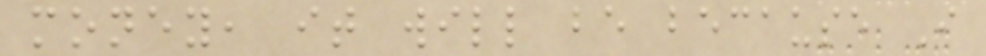money, it will be because I
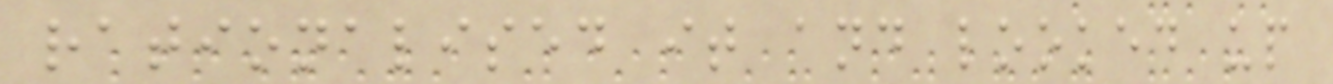rationalised it and looked up
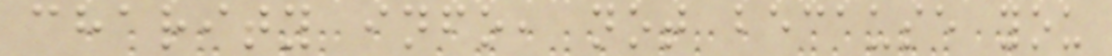charity info, not because you
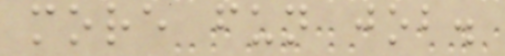more fun job.
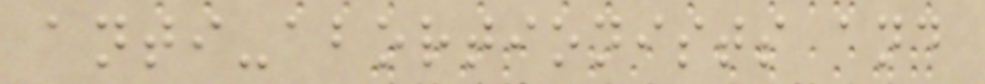anti-abortionists and
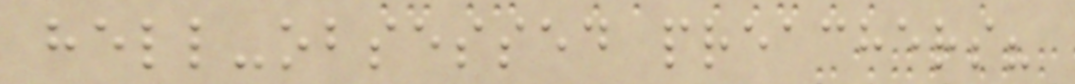hell-obsessed preachers?
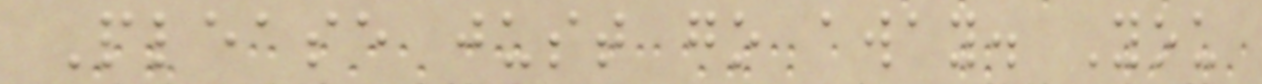Please just go away. You
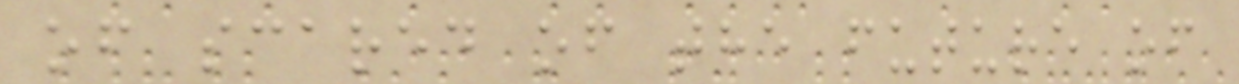of scared of the future of
